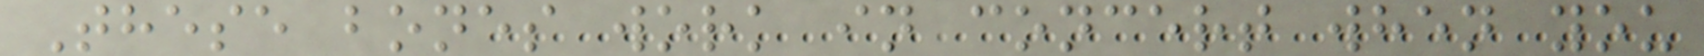These bones work in concert when you
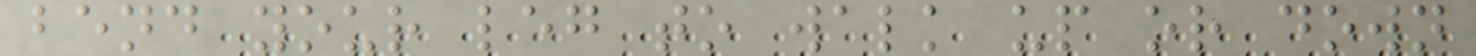bend your leg to walk up or down
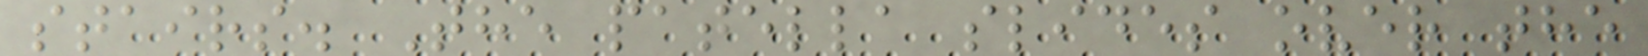stairs. The patella slides over the
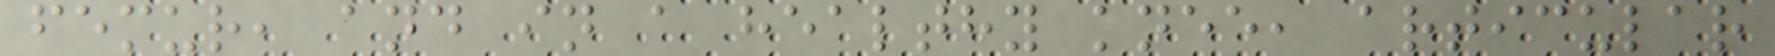femur, and in a healthy knee, articular
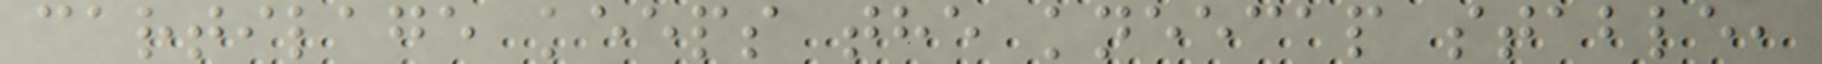cartilage keeps the kneecap stable,
